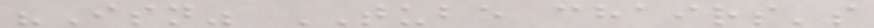"Isn" TUBE chairs's
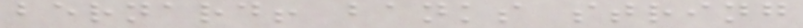bernard! banks string
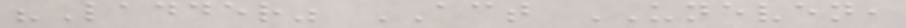"Ladder" ACT UNEVEN,
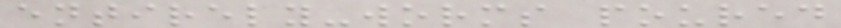entirely-worms poured
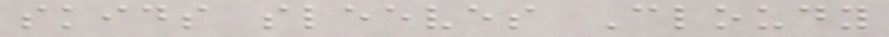skids sleeves Cloudy
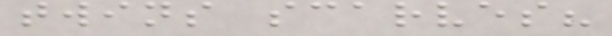twins scarves?
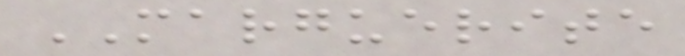MARGUERITE
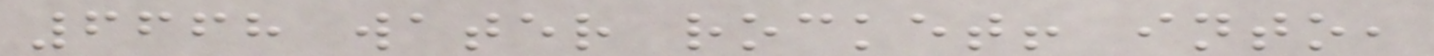6668 water rocket! into,
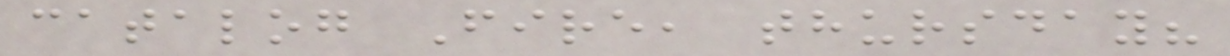catalog Fire, thursday?
